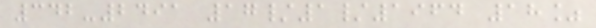342-2491 17/1/1964 18%
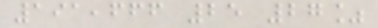191,666 25 27%
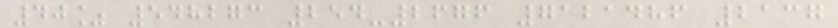40% 548273 254-2676 7121486 2137
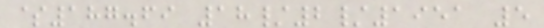$187.69 18/2/1951 5
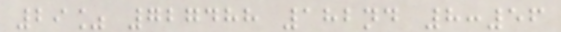29% 727488 182nd 8:56
